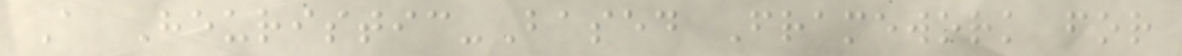A Heuristic-Based Framework for
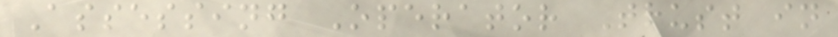Assessing Operator Trust in
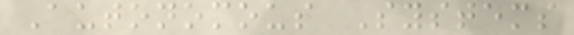Autonomous Systems
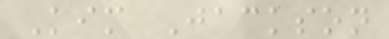Kim Jackson
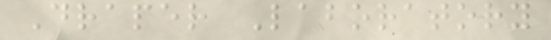Draper Laboratory
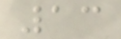13
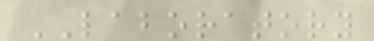LABORATORY
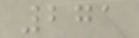271
